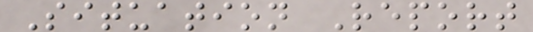Situation Report
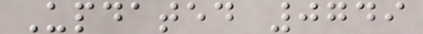Updated 0749
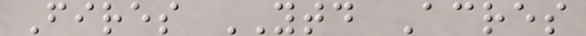Fires YTD Acres
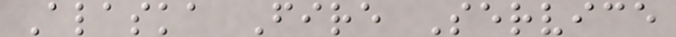Alaska Fire Service
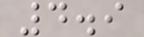4.9
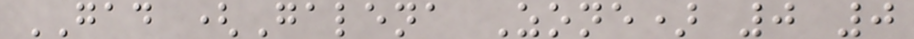GAD (Galena Zone) 0 0
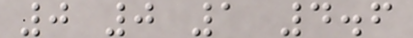0 0 1 4.6
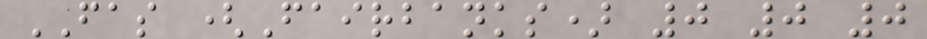FAS (Fairbanks) 0 0 0
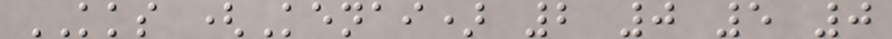KKS (Kenai) 2 0 5 0
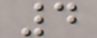4
